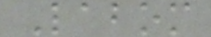Labom
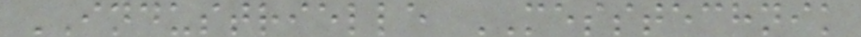INDUSTRIELLE MESSTECHNIK
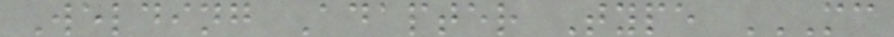Welding Adapter Type MC
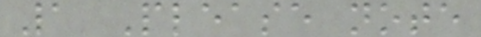1 Please note
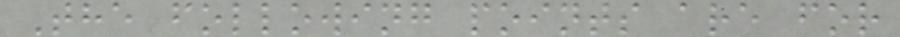The following points are for
